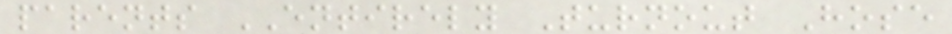parents ENTIRELY Turnout Hose
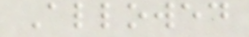Allowed
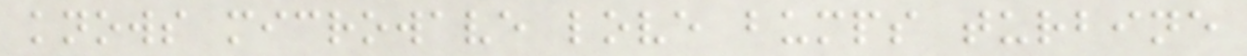knows microwave love bumps turbine
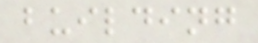building
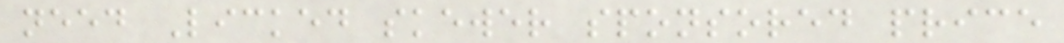need Licked skewer sponsored price
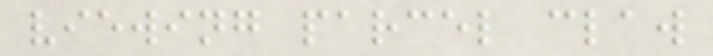viewing parcel claw
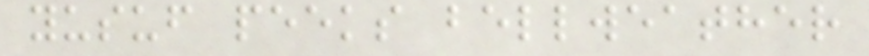yusuf peeks bellweather
